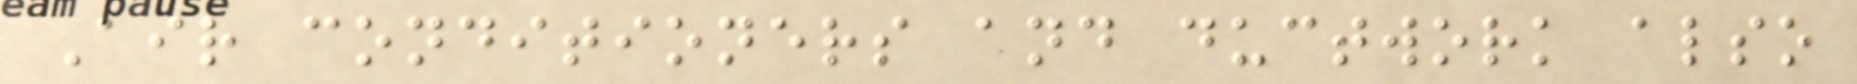Air conditioners and ductwork also
